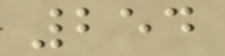254
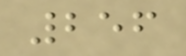256
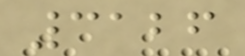3126
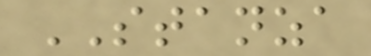STANZA
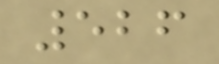526
